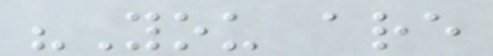"You are
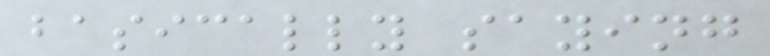basically saying
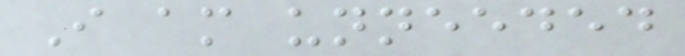I am unneeded
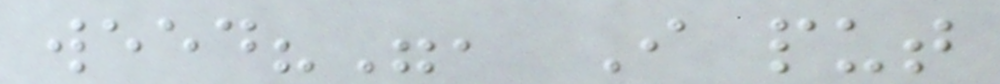weed?", I put
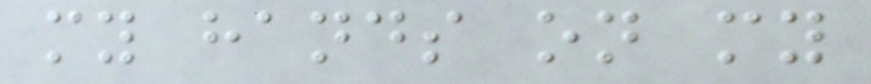my hands on my
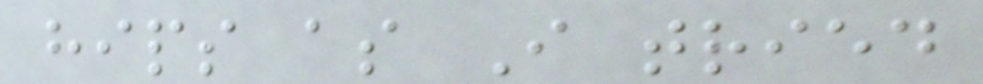hips as I tried
